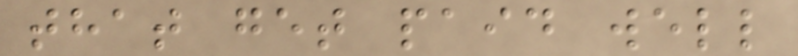that get paid well
